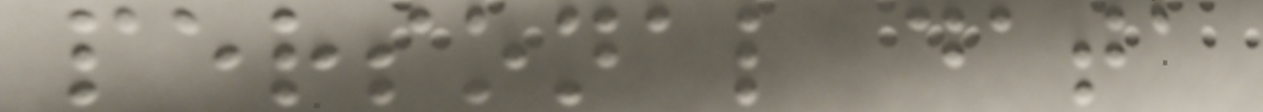personal data
